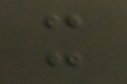it
